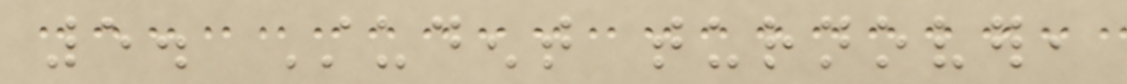5. Student turnover,
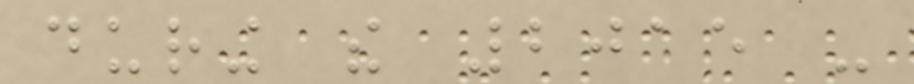during the 2015 -
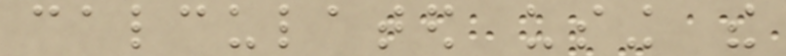calculated using the
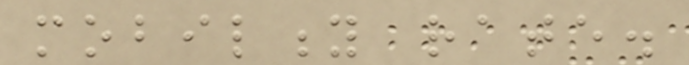mobility rate.
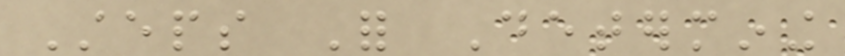Steps For Determining
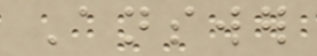Answer
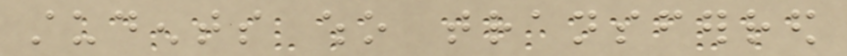students who transferred
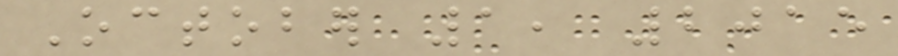October 1, 2015
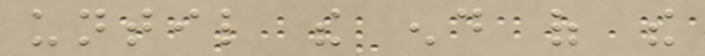until the end of the
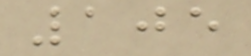105
